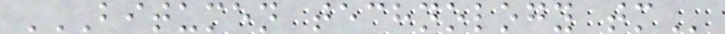BITUMEN TECHNOLOGY TM
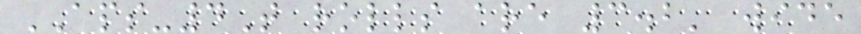APS-4T rolls are 3.2' wide
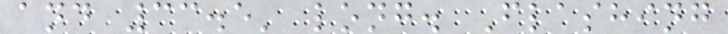and 33.5' long. Flashing
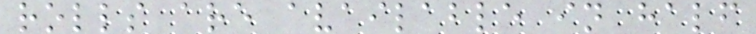rolls are available in half
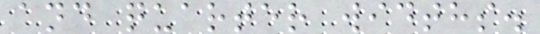and quarter widths.
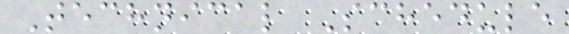Technical Schedule
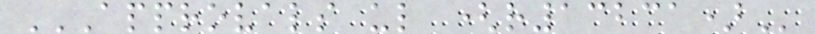APPROVALS UL (R13231)
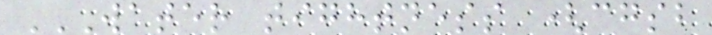WATER TIGHTNESS (CGSB
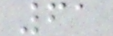61
